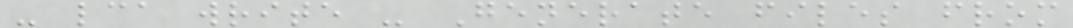- lca write - Generate files from
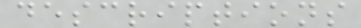descriptions
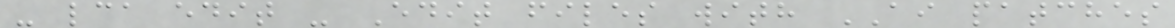- lca edit - Edit files with AI patches
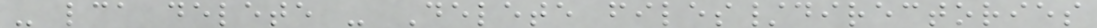- lca delete - Delete files/directories
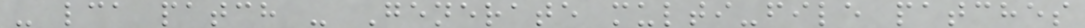- lca patch - Generate multi-file patches
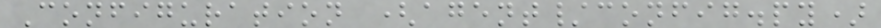Configuration (agent/config.py)
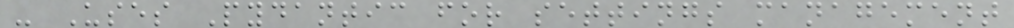- Uses Pydantic for settings management
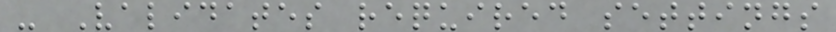- Validates required settings
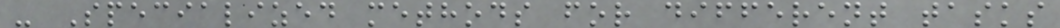- Specialized methods for different tasks
